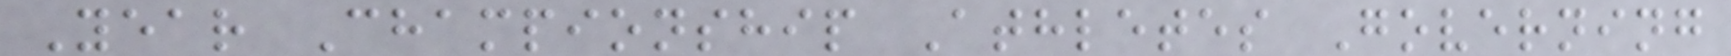Year Championship Athletes Governing
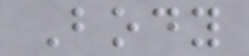Body
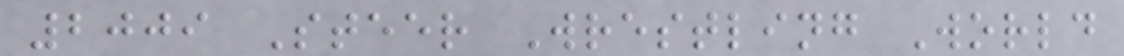2009 Steer Wrestling World
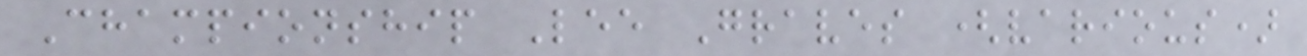Championship Lee Graves (various)
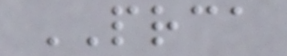PRCA
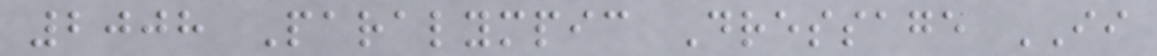2008 Paralympic Dressage II
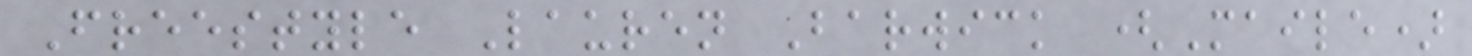Freestyle Lauren Barwick (Maile)
